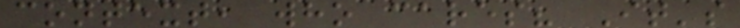context, who cares? It's
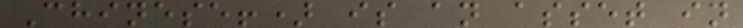Chinese!) is an asset in
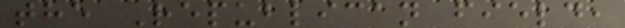the Republican field,
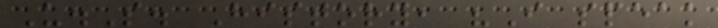U.S. History, "I speak
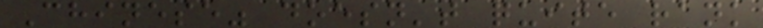Chinese" doesn't quite rank
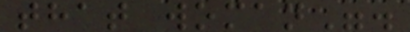that woman".
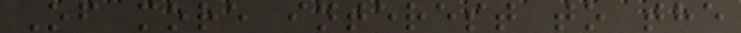Of more interest to the
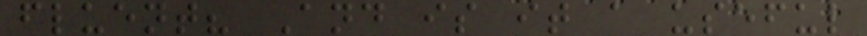fluent? And is it a useful
